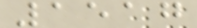1517
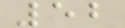52
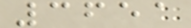3651
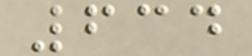634
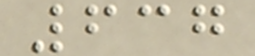637
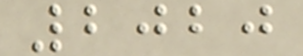2020
